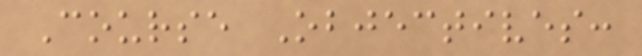Course Objectives:
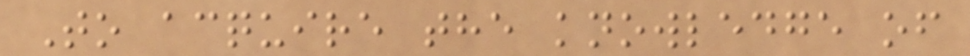To acquire the knowledge of
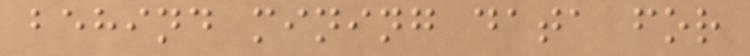behind mining data for
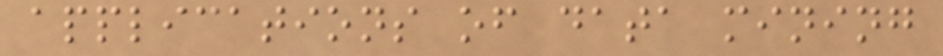applications of data mining
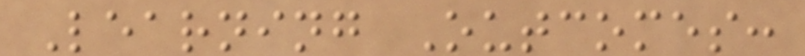Learning Outcomes:
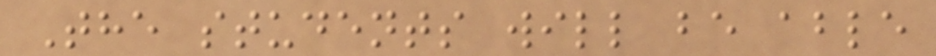The students will be able
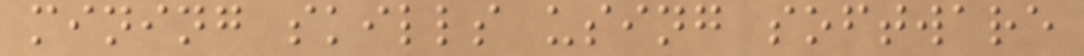mining skills using software
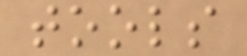tools
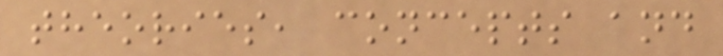theories, concepts and
